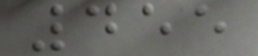455
